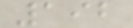192
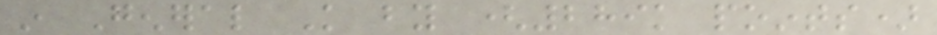in General Knowledge by (289k points)
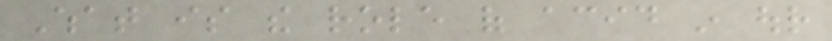What is the role of acid in our
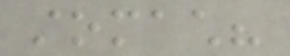stomach?
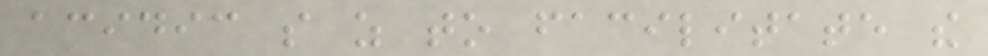acidic so as to facilitate the
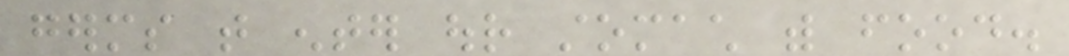germs that enter our stomach with food.
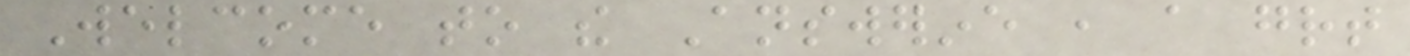Welcome to the Answerine , a great
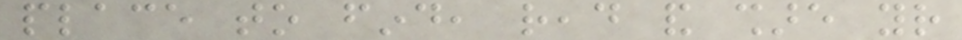place to find, read and share your
